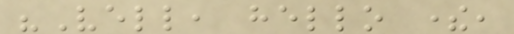"Vell, hello there,
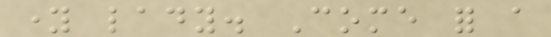young lady. Come for a
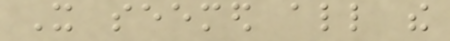It seemed all the
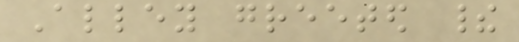Alley greeted their
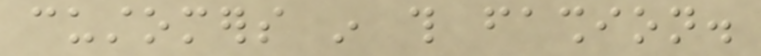customers in this fashion.
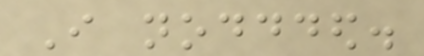I noddded.
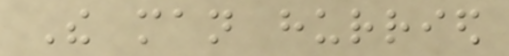The man hurried
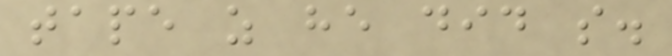tape as he did so.
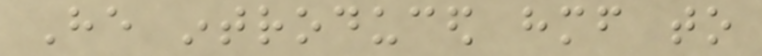He introduced himself to
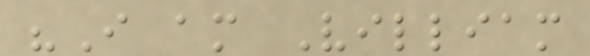"I am Villiam
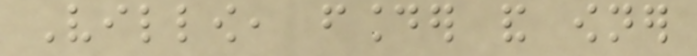Villow, founder and owner
